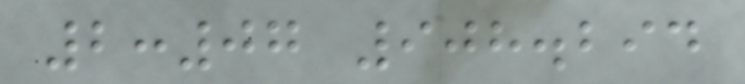2:07 908.294
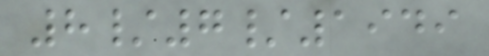8/7/1949
